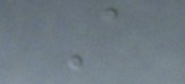A
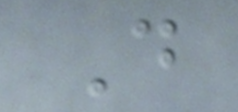D
